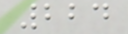224
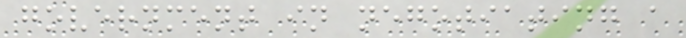government in negotiating a
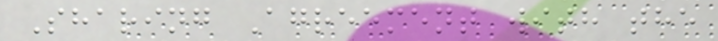Sharing Agreement with the
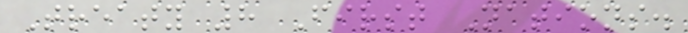Treaty 8 First Nations.
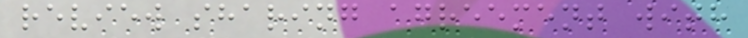review sharing agreement with
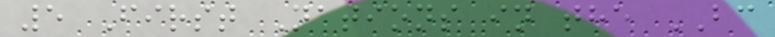5 First Nations in the BC
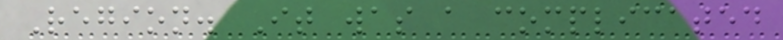Region. It was a complicated
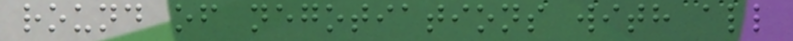round of negotiations with all
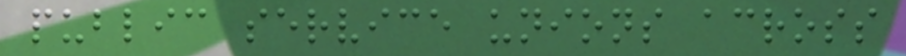public service unions across
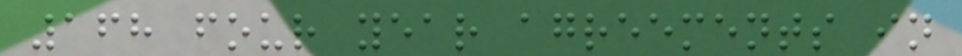168 four year agreements in
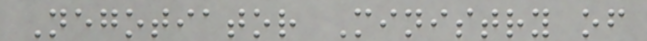Negotiator Ministry of
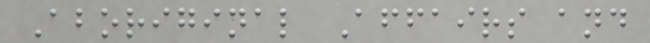Aboriginal Affairs and
